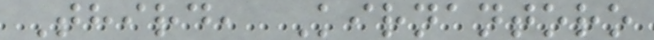Third, Kirnantoro
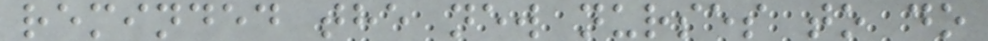reminded the new nurses to do
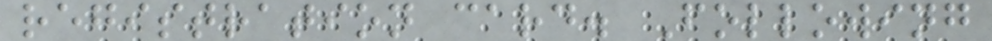registration card. Following
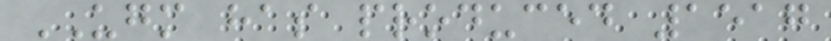UGM has produced 1517
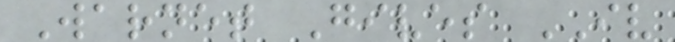Warnet Gives IV
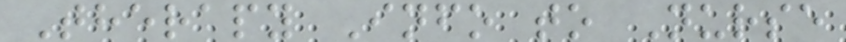Therapy Info to Nurse
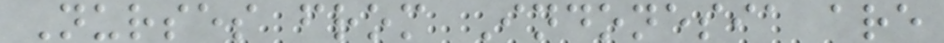Nurses from Indonesia are
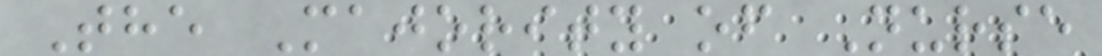The Majority of Nurse
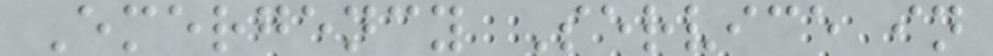Emergency Service in
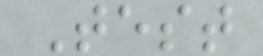Test
